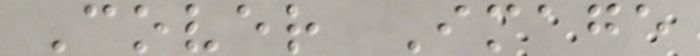Cover Image
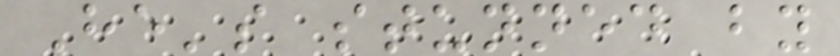He's stunned by
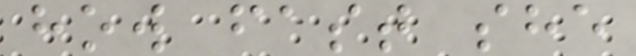how fast she
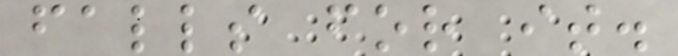falls for it.
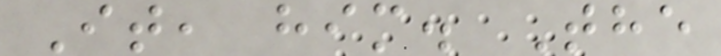It, him. The
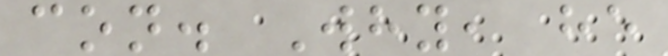con. Why, he
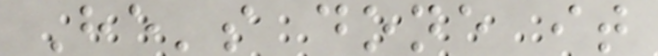He's done it
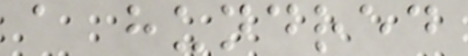a hundred
